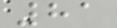81
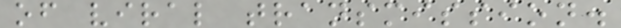of viral transmission.
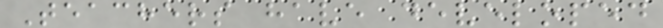Teachers have developed
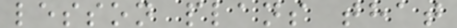lesson plans that
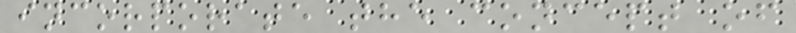incorporate the concept of
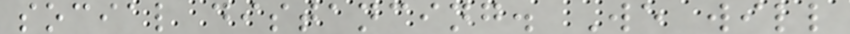social distancing. We will
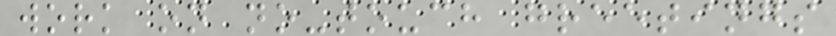work on no-touch greetings
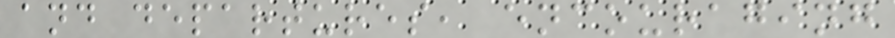and departures, encouraging
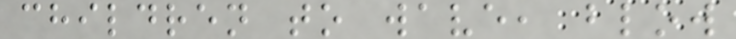children to wave, blow
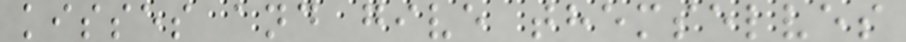kisses and give themselves
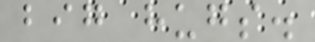big hugs.
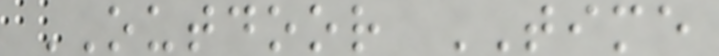OUTDOOR TIME
